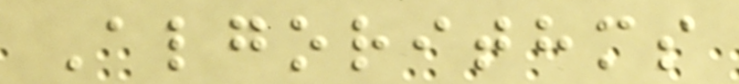Algorithms
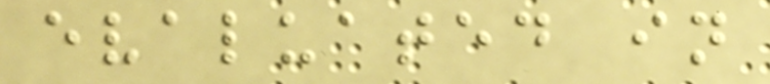evaluated in
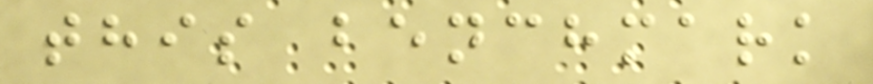this benchmark
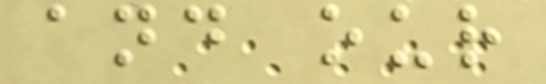and our
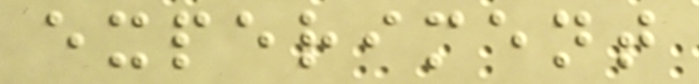experiment
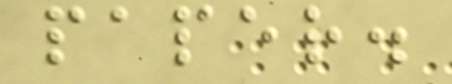paper.
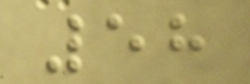58
